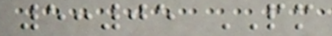5:05 PM
